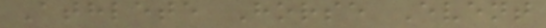Athlete Horse Event
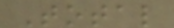Total
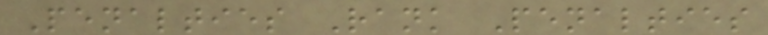Penalties Rank Penalties
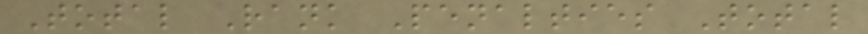Total Rank Penalties Total
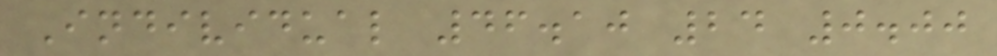Individual 46.10 24 0.00
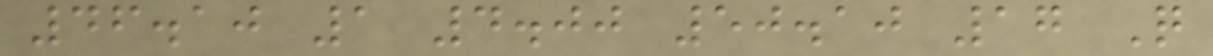46.10 1 4.00 50.10 17 Q
